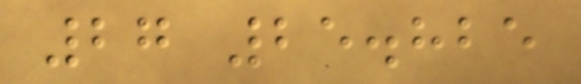27 25.825
